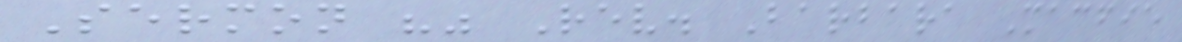Sermon "" Rev. Barbara Macfie
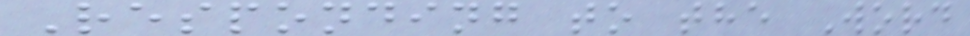Responding to the Word
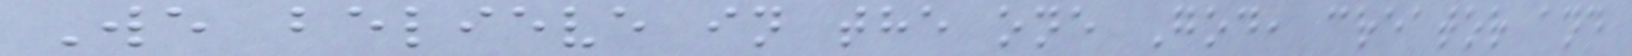We believe in the one God, creator and
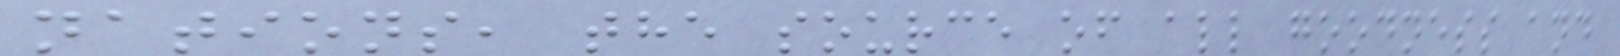nations, the source of all goodness and
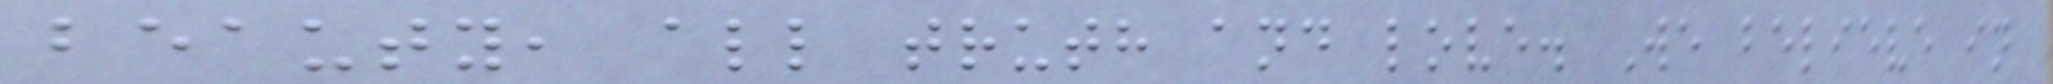beauty, all truth and love. We believe in
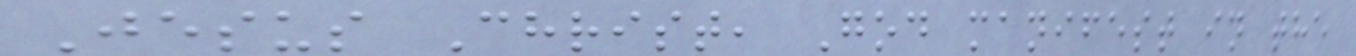Jesus Christ, God manifest in the
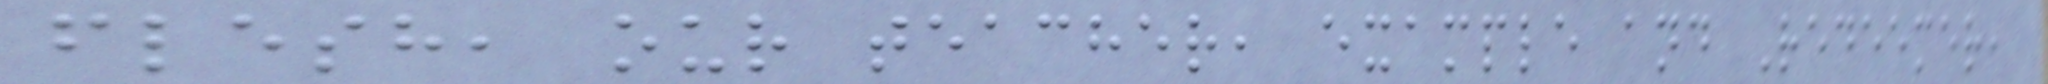flesh, our teacher, example and Redeemer,
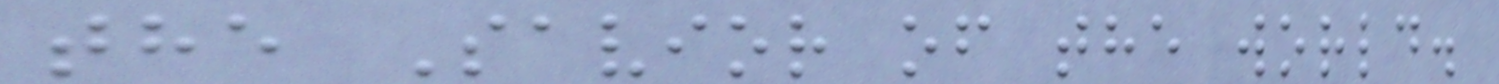the Savior of the world.
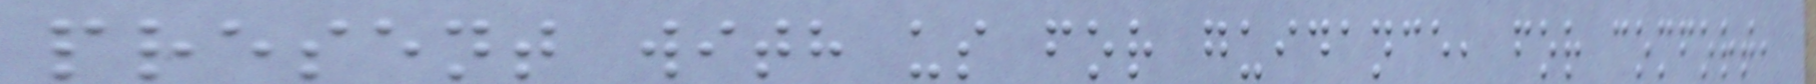present with us for guidance, for comfort,
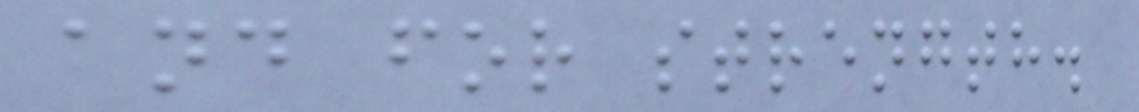and for strength.
